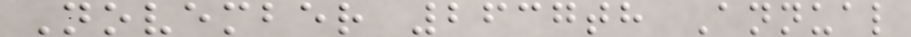November 2637th Annual
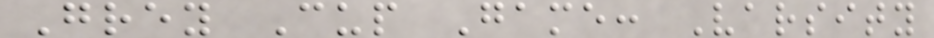Grey Cup Game: Varsity
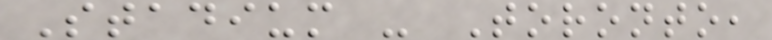Stadium - Toronto,
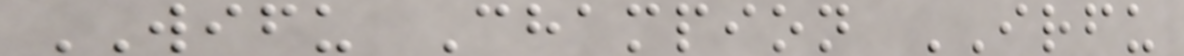WIFU Champion IRFU
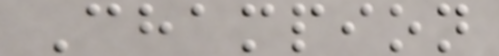Champion
